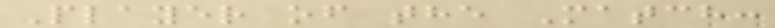Player of the Match:
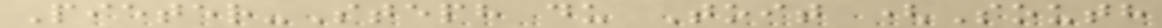Pieter-Steph du Toit (South
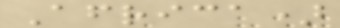Africa)
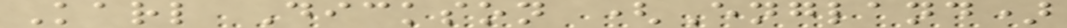Karl Dickson (England)
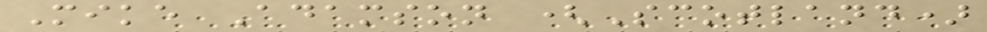Mike Adamson (Scotland)
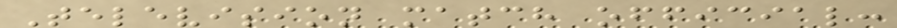Television match official:
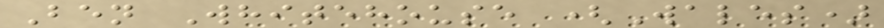Ben Whitehouse (Wales)
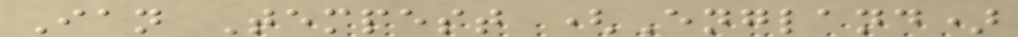Ian Tempest (England)
